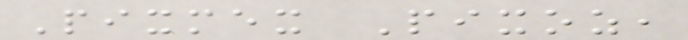Pixmex Pixoz,
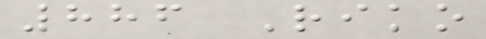886 Riko
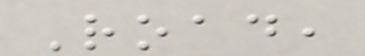Road,
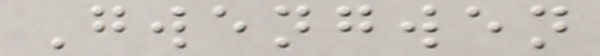Gwengwen
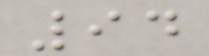94
